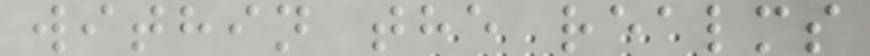within the realms
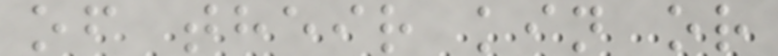of their kin or
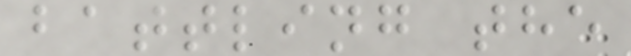battling the
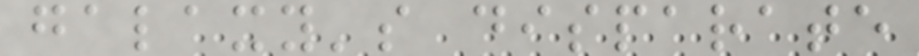galaxy's disparate
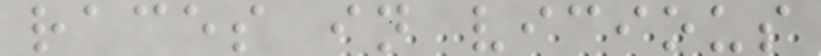races in vicious
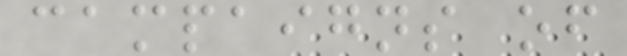campaigns of
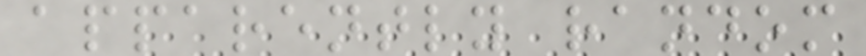apparently random
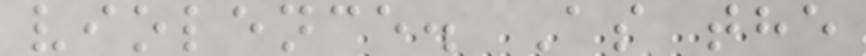violence. As the
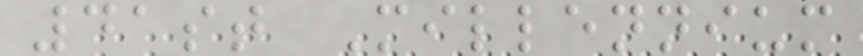41st Millennium
